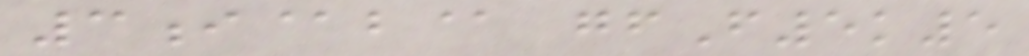3i@b@ gfF5k5
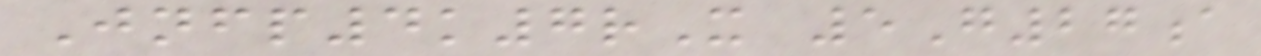Jnfp4k7rX 5G27a
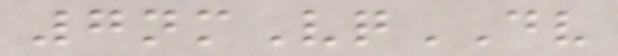7nmVqDV
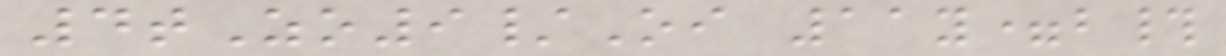4tZo9/Oi 11y=b#
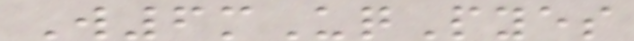W6mUqPyes
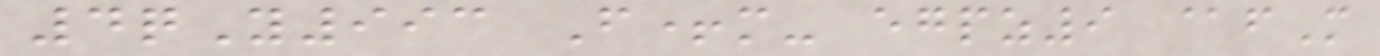4qY993 F+m- egpz9 @fM
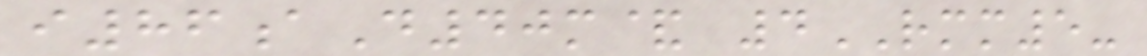i86aD40m& 4RMM5-
